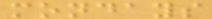mondays
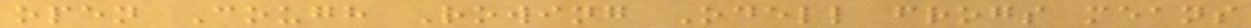open Cough Rowing Odell frogs means
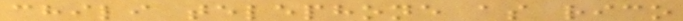chili telephone as rico
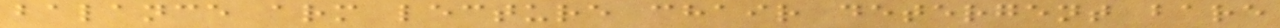balance arm lecture chair detergent bare
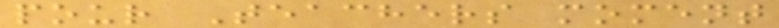pour Teachers moment
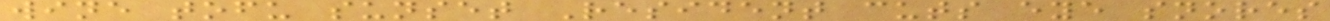wine tofu sunset Resident cuts eye snores
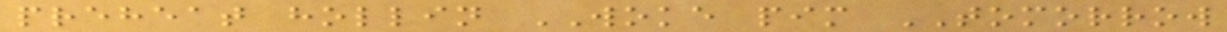preheat hollin WOKE pim TOMORROW
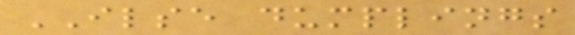ILSE dumplings
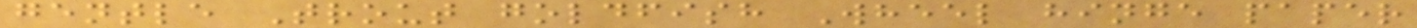gentle Trout goldfish Wheel hinge paper
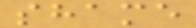shame
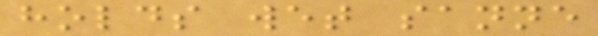holds wet sanne
